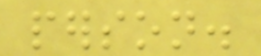person.
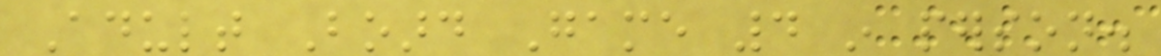Adult Board Game 4 in person.
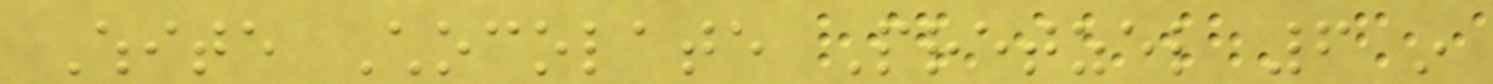White Chocolate Pretzel 6 in
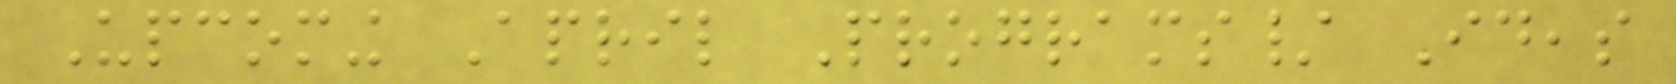Upcoming April Programs/ Ideas
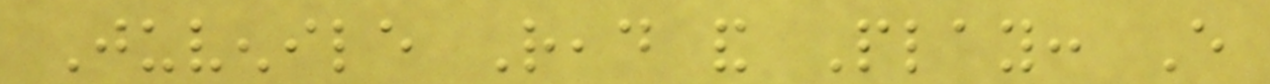Juvenile Read and Play: Every
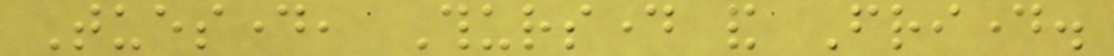Tuesday, Thursday and Friday.
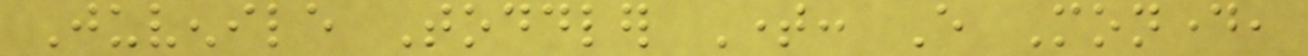Juvenile Toddler Time: Every Monday,
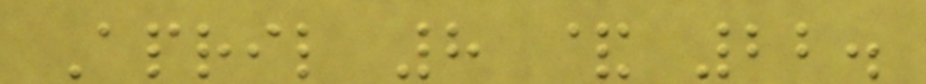April 8 & 22.
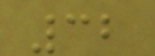32
